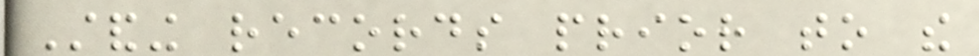Standing records prior to the
